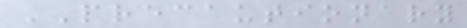PRECAUTIONARY
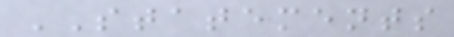STATEMENTS
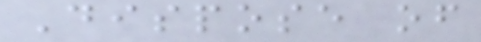Dispose of
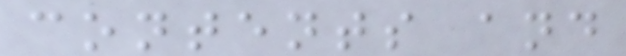contents and
